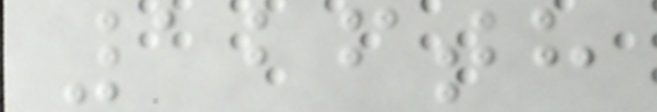126th
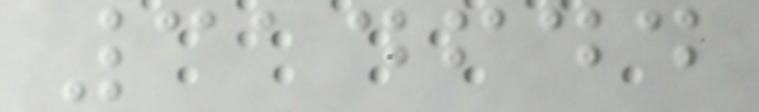314644
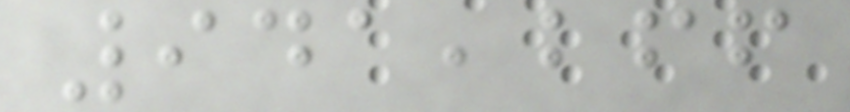941,266
